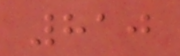810
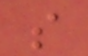s
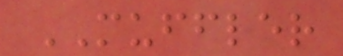MUFFLER
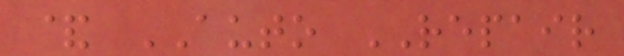& AUTO REPAIR
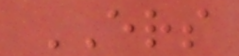ERS
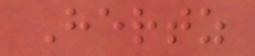Hertz
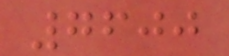7600
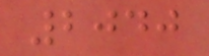2040
